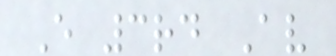E 3rd Av
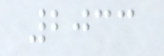2033
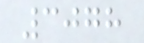3078
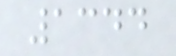1344
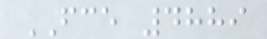FCE 4889
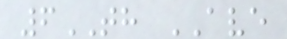6TH AVE
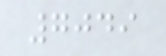7049
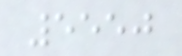5550
